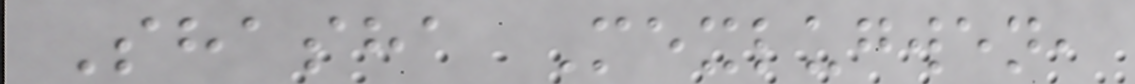Shasha Mexlugwen,
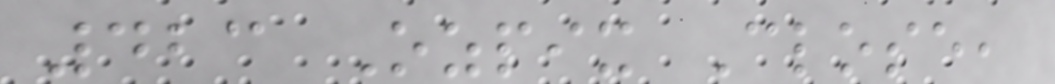423 Ozpix Close,
